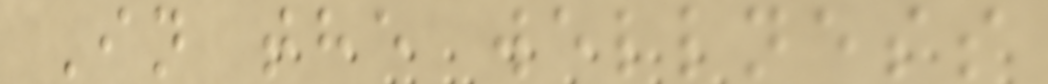In the wellness
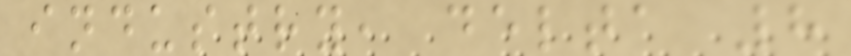industry, delta 8
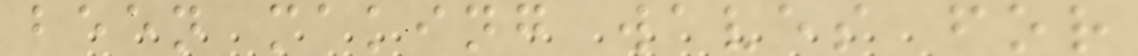been making waves for
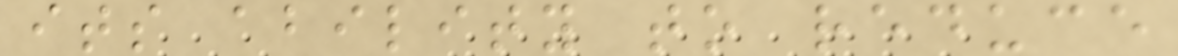its ability to reduce
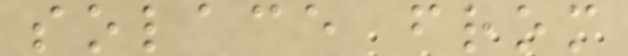solace from
